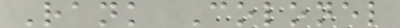Rank Colonel
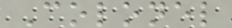Colonel
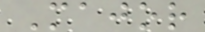Major
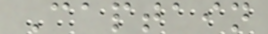Captain
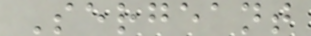Sergeant
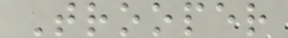Trooper
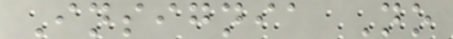Insignia No
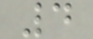4
